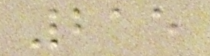215
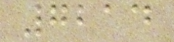7214
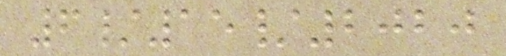6/15/2020
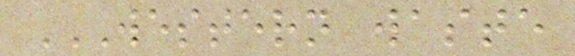WESTERN WASTE
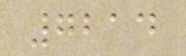7214
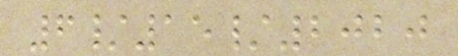6/15/2020
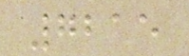7215
